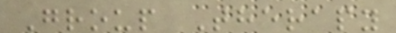Group Therapy
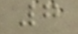7
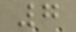7
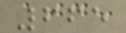665
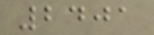2401
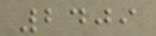2409
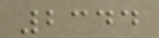2344
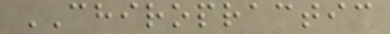CHIROPRACTIC
